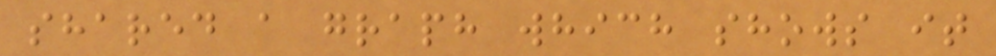shared a graph which shows it
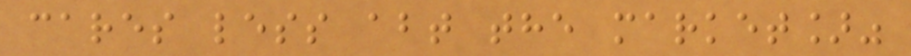cares less abt the market]"
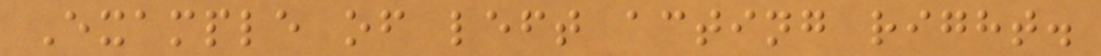Example of left acting right.
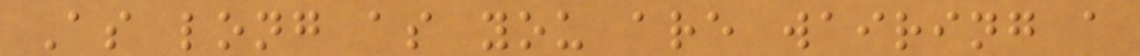As long as you are wairing a
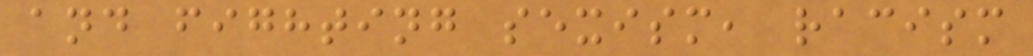and fighting sexism, racism
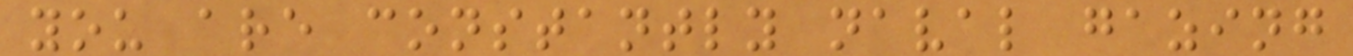you are constantly naval gazing
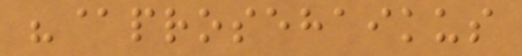"@prosehaikus
